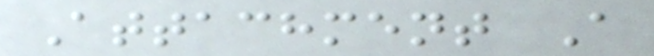Attachment A
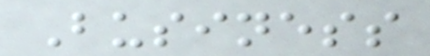Business
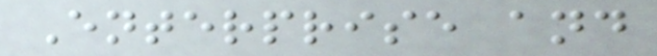Enterprise and
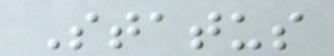Status
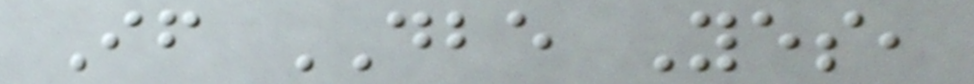If DBE Yes,
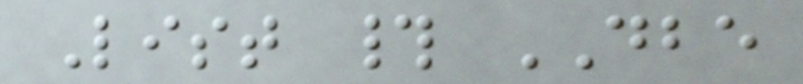List # DBE
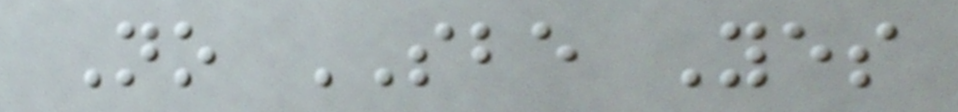No SBE Yes
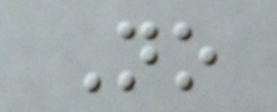No
